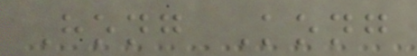Hong Kong
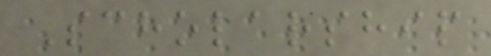Scholarship
